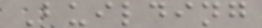Building
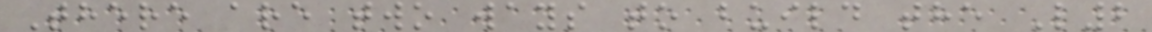There are two ways to build the L2
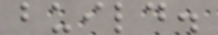build.
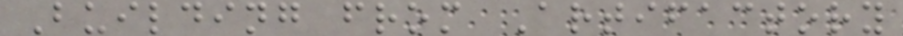Building from Artifactory
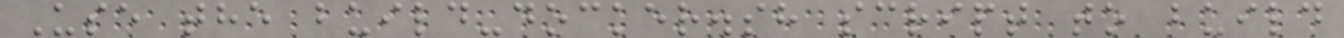Use the build-docker.sh script to build
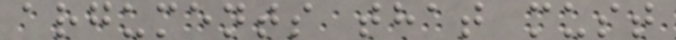arguments that must
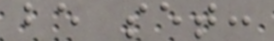be set:
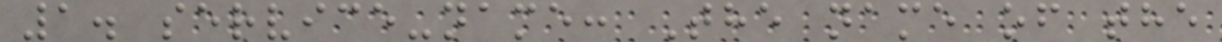1. service-name: The name of the
